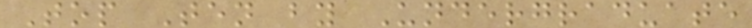Top Ten by Undergraduate
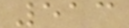513
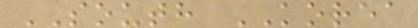SOUTH KOREA
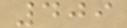409
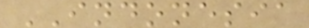INDONESIA
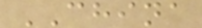CHINA
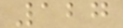127
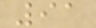91
